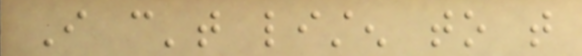I can't listen to that
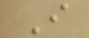I
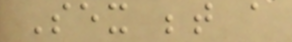Sex between a
